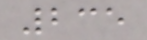235
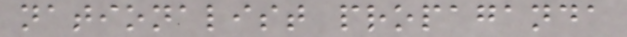nationalist propaganda
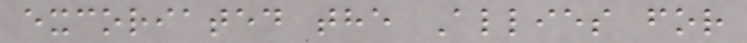excoriated the Allies for
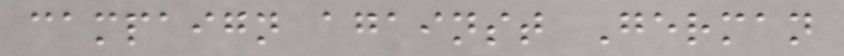campaign against German
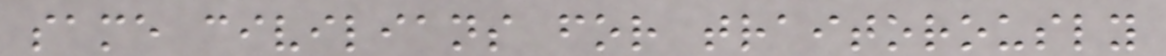same civilians for traitorously
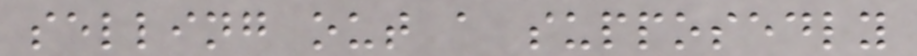selling out a supposedly
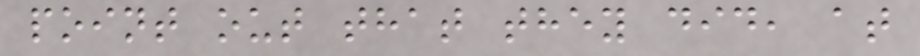point out that they did, at
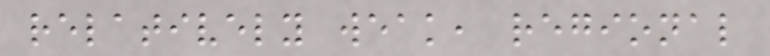relatively weak, regional
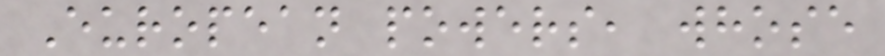European powers, whose
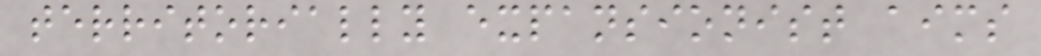territorially expansionist aims
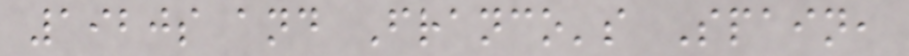1920s and Franco's Spain,
